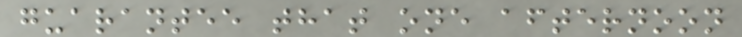guarantee that one afternoon
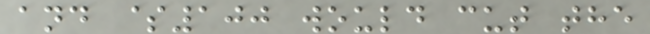and $100 would cut the
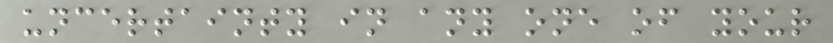uncertainty in any one of your
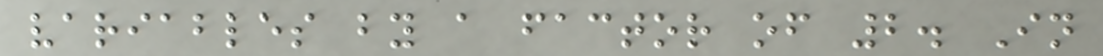variables by a factor of 2. In
